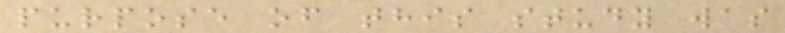purpose of this study was
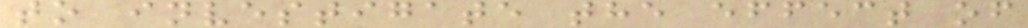to investigate the effect of
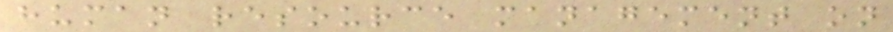human resource management on
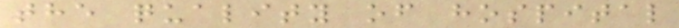the quality of hospital
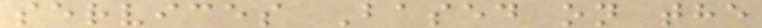services Based on the
